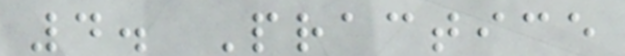4. Practice
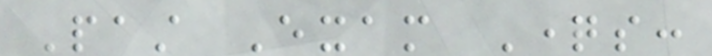Past Exam Questions:
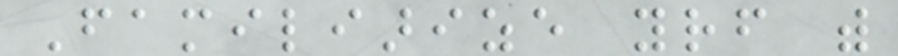Familiarize yourself with
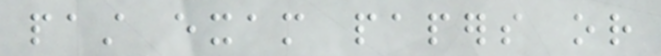past exam papers or
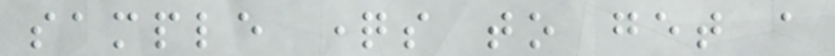sample questions to get a
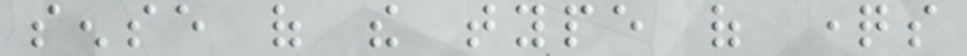sense of the type of questions
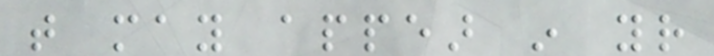that may appear in your
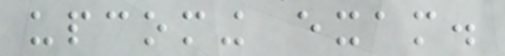upcoming exam.
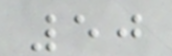50
